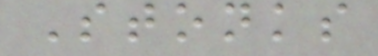Stonks
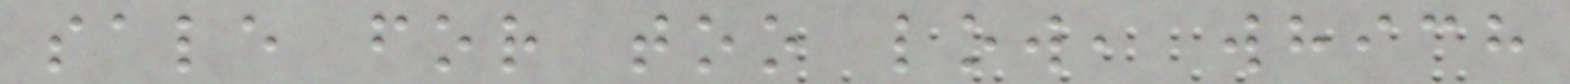sale for too low, which
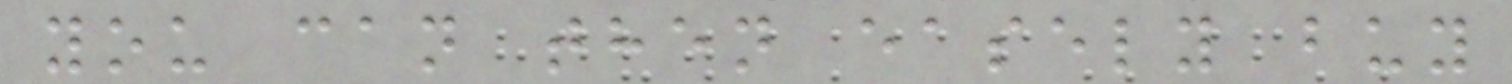you can then easely buy
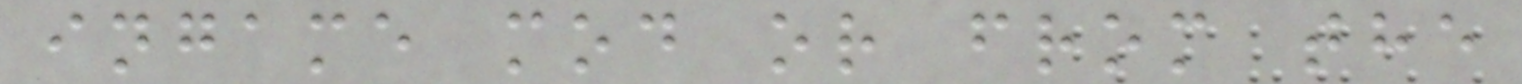ingame mod or from the
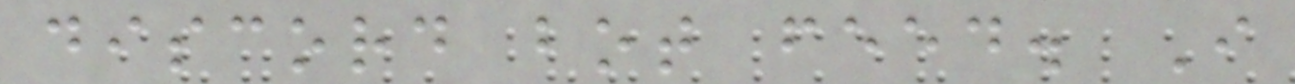discord bot feed. I
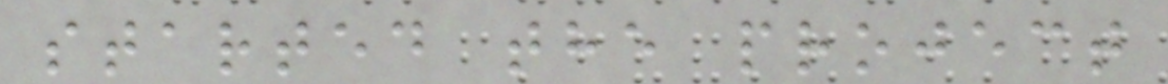started the project
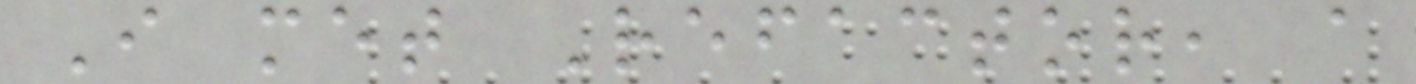I met Refactor, a
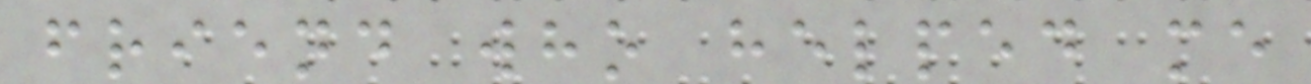friend who helped me
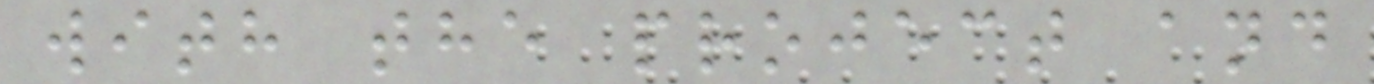with the project and
